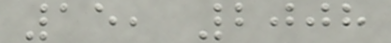15, 2008
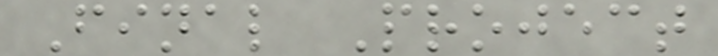Final Project
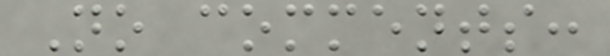No comments:
